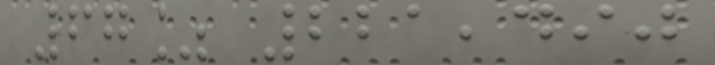67% 221,490
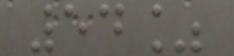54%
